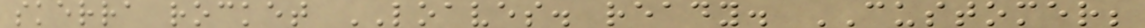skerra rocket LOAVES. ready. CUSTOMER;
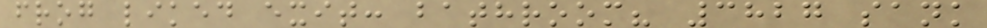frog liked exit: bathroom? 3827 sank
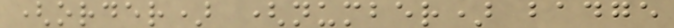(order) (number) badge
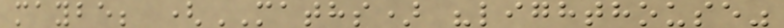maybe; (MATHS) "lighthouse"
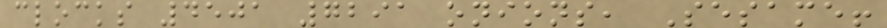clocks 4501 7291 onions, Sesame!
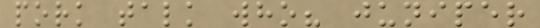pork talk who? juniper
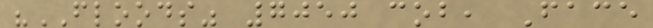"FLOODS" 7050 cob, Face
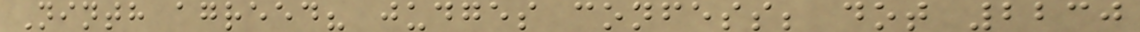Ninth agreed? judges confess; dot 2230
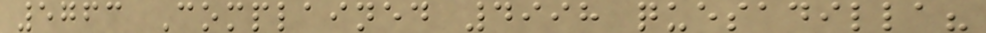5763 Complained 4998 quesadilla?
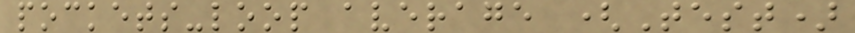pockets-loop average (Test)
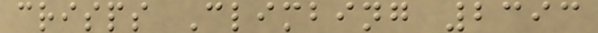crisps Climbing 2393
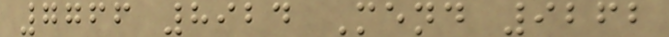7766 8924 Mend 9262
